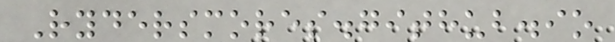Rydersmores.github.io
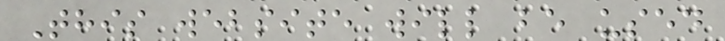This website will be used
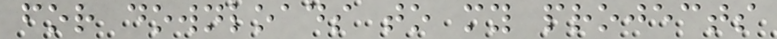for downloads to my projects
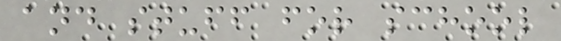and stuff for school
